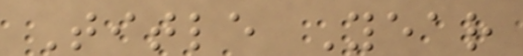Title Year
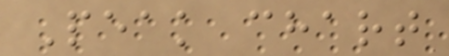Peak chart
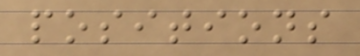positions
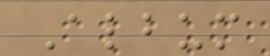Album
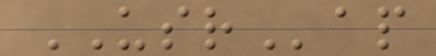USRap
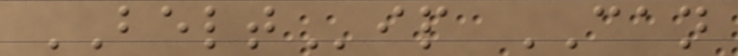BELTip CAN
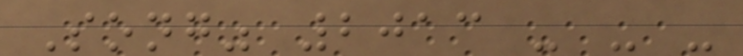Song" 2013 - - -
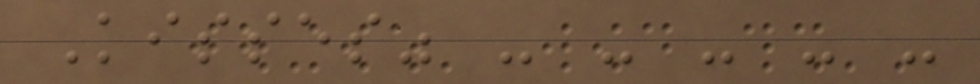Kisses" - - - - -
